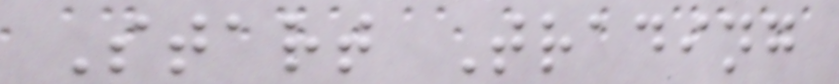Start Trading
